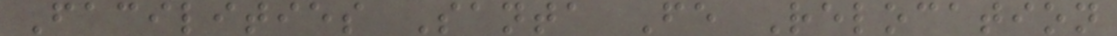Facilities Santa Fe Relocation
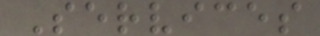Services
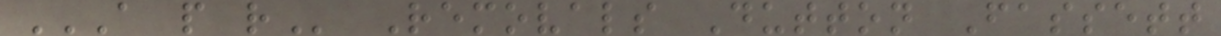A P R Removals Dutton Fassett
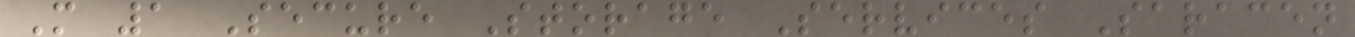M 1 Secure Storage Services Saracen
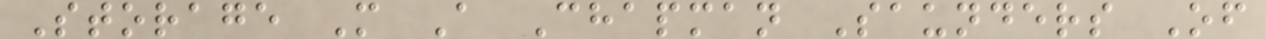Storage M A Chapman Saunders Of
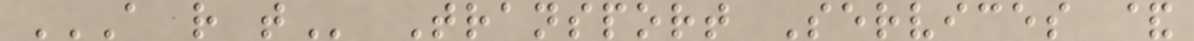A R T Transport Services &
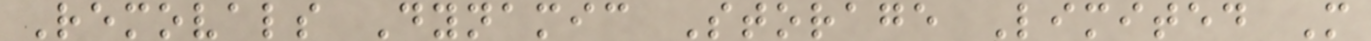Removals Dynamic Storage Limited M
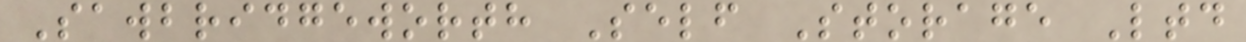Sawbridgeworth Self Storage Ltd
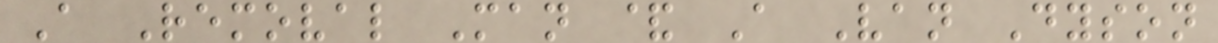A Removal Man & A Van Dyson
